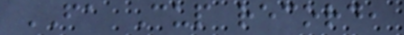FA Cup record,
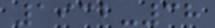1932-38
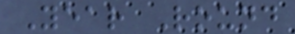Year Round
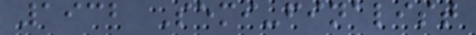1932 Semi-finalist
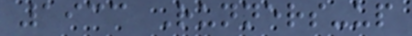1933 Runners-up
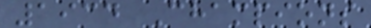1934 Champions
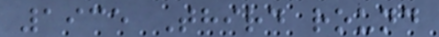1935 Third round
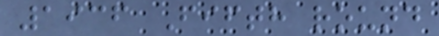1936 Fifth round
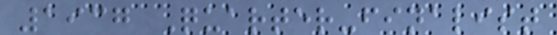1937 Quarter-finalist
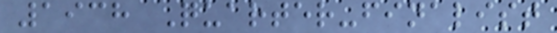1938 Quarter-finalist
